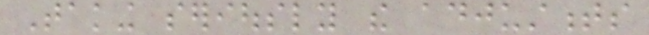Taking seriously the adjustments
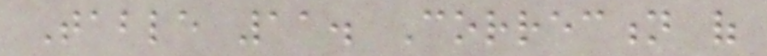Table 11. Correction of
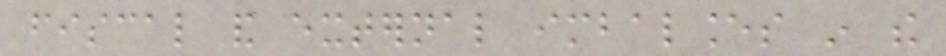fiscal and external imbalances in the
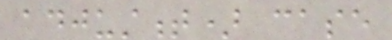adjustment) case
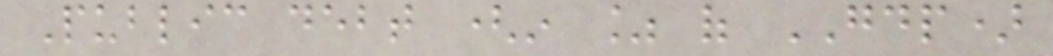Public debt (in % of GDP)
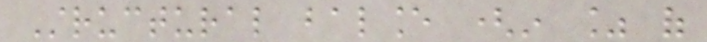Structural balance (in % of
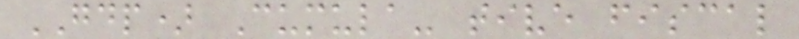GDP) Cumula- tive fiscal
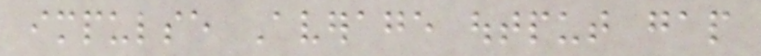impulse Average output gap
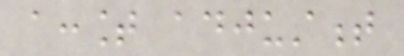account adjustment
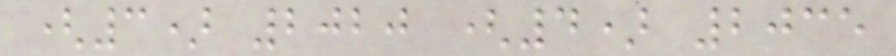(3) 2020 (4) 2035
